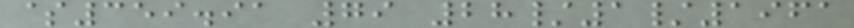$359.91 79 28/1/1961
